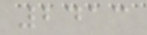2413
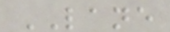LANE
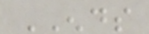ENDS
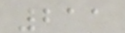211
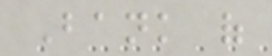Bank of
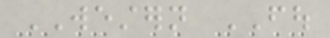WESTERN FOU
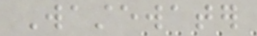Wastewater
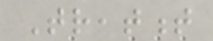Treatment
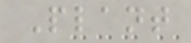Plant
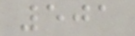501
